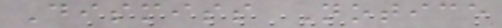Dismiss Notice
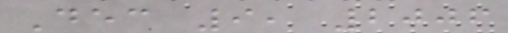Dec 9, 2006
